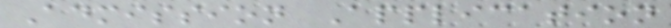Admission Application
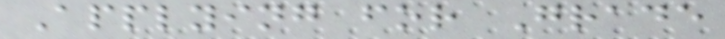Applying for Grade
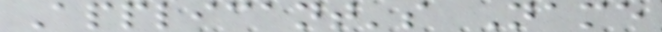Applicant's Name
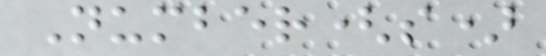Number(s)
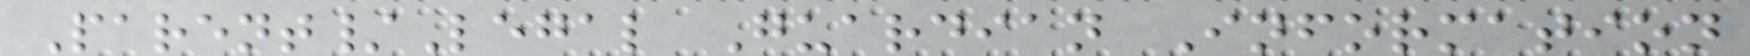Parent/Legal Guardian Information
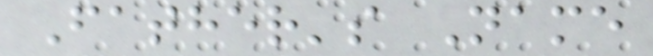Father's Name
